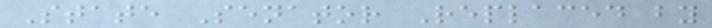State Senator Replaced by
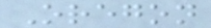Oregon
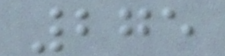275
